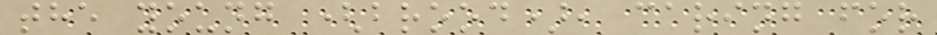the young (brood), caring for
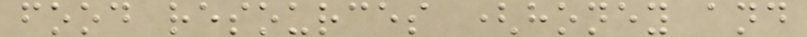food resources (honey and
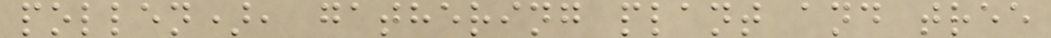pollen), gathering plant and tree
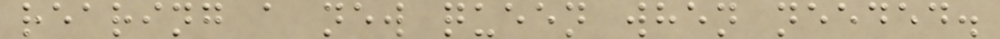rearing a new queen when needed.
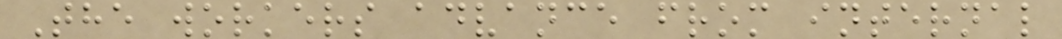The workers advance from internal
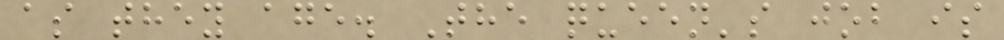as they age. The queen's job is
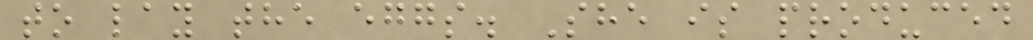to lay the eggs. She is produced
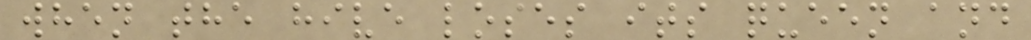when the hive loses its queen and
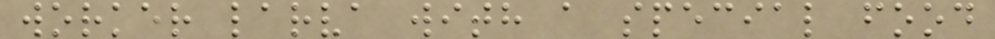worker larva with a special food
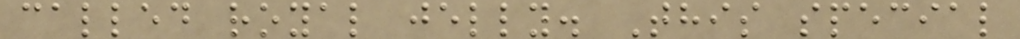called royal jelly. This special
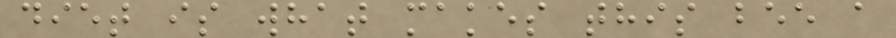diet is what makes this bee a
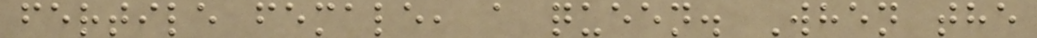fertile female, a queen. When the
